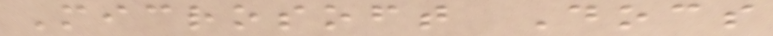Microsoft Docs
